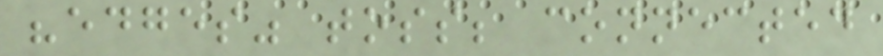"edges" toss; connected
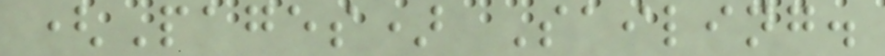(Pages) Sailing.
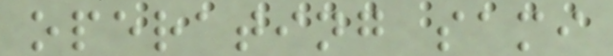operating sami
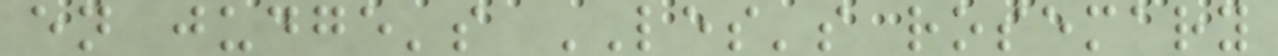en judge's LES's rosemary
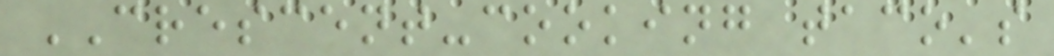CRESCENT-cooking taco's
